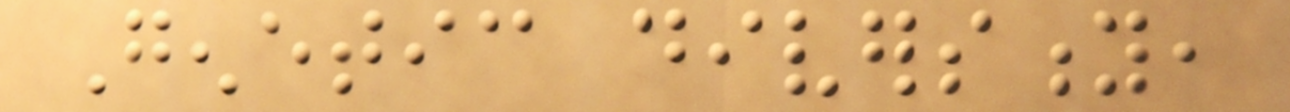Genetic diversity,
